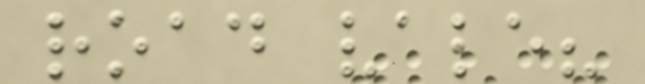road vale?
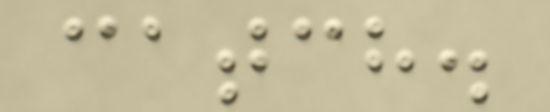catch.
